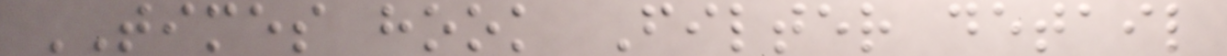TIMES hook Filter detail
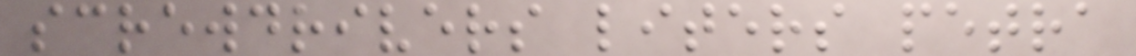screwdrivers liters petra
